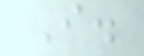I.
